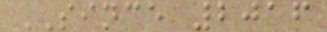SINCE 2016
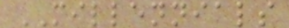MILLENNIALS
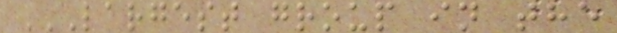LARGEST GROUP IN THE
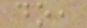do,
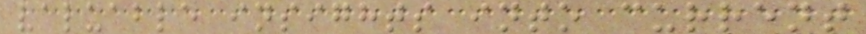valuable insights into current
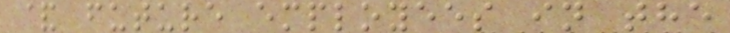& future employees in the
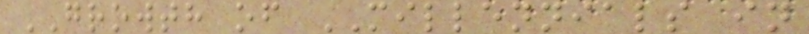GROWTH of MILLENNIALS in
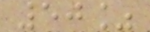50%
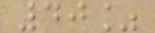40%
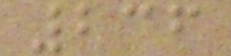236
